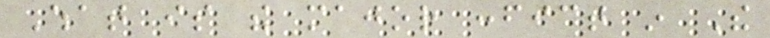What is the major confict in The
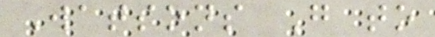Watsons Go to
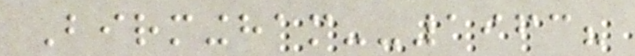Birmingham--1963?
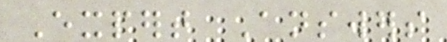Expert Answers
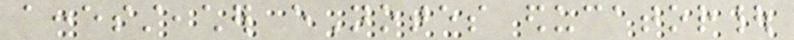accessteacher eNotes educator|
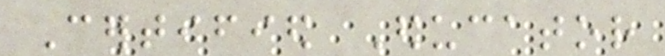Certified Educator
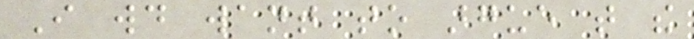I would want to argue that the
